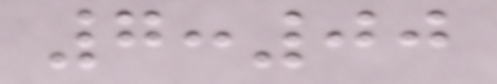7:00
